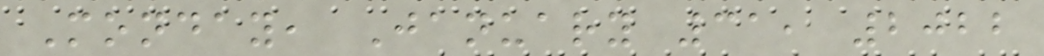Monday, January 31, 2022
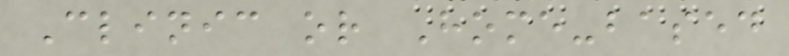Clinic or Home-based
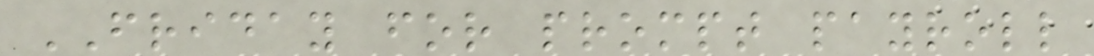FRIDAY for prompt payroll
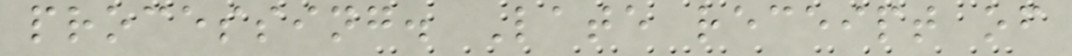processing. Late receipt of
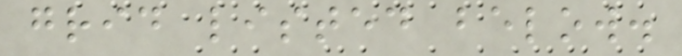grid listed below.
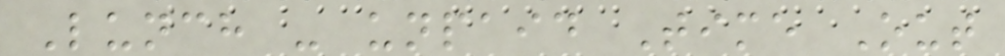Lunch - unpaid Time Out
